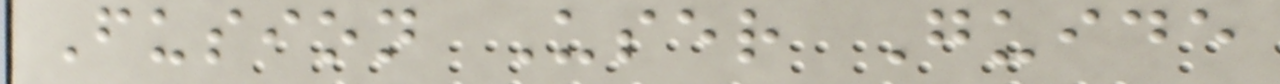Fusion User Guide
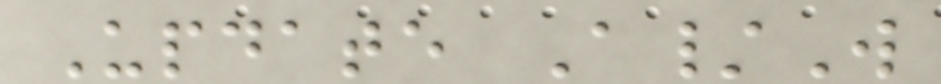Update A/W
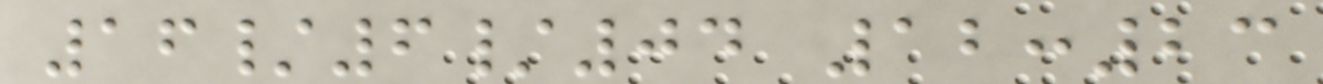16/6/04 12:23
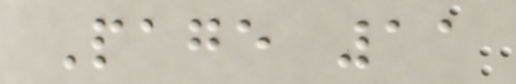Page 11
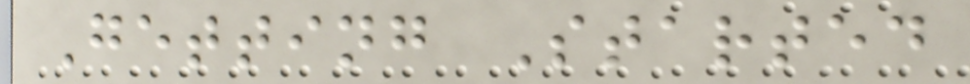Getting Started
